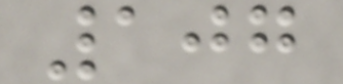107
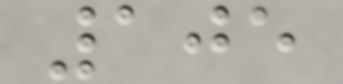105
